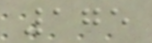175
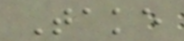Take
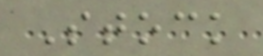Stock
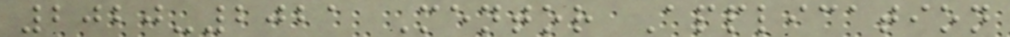2020-2021 Mentor Application
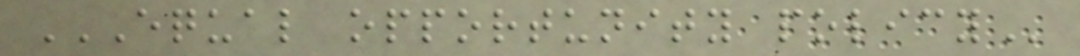EQUAL OPPORTUNITY POLICY
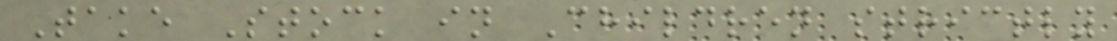Take Stock in Children strictly
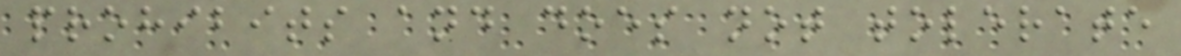prohibits and does not tolerate
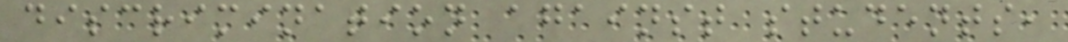discrimination against students,
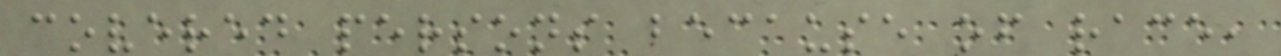covered persons because of race,
